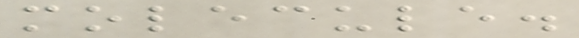molecule.
